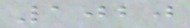1020
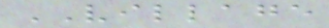VILLAGE
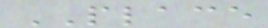PLACE
